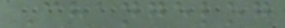Changelog
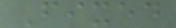Fixed
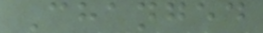Changed
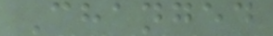Changed
